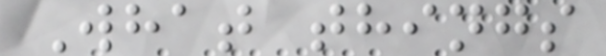What things
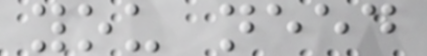you need
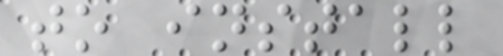to install
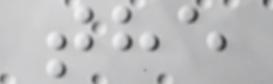the
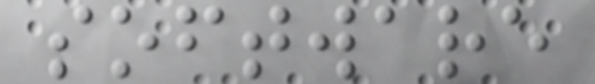software
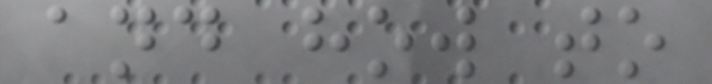and how to
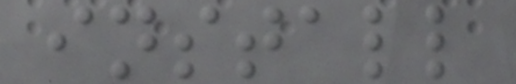install
